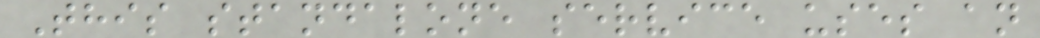This standalone service uses an
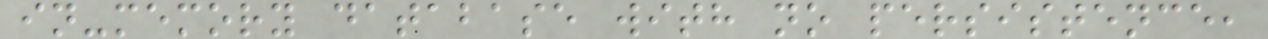in-memory database with no persistence,
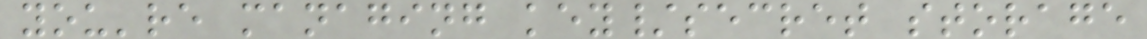you're managing key/secret storage
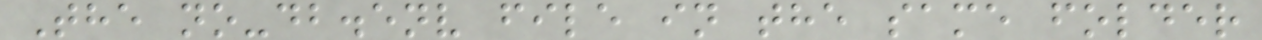The no-db.env file in the same folder
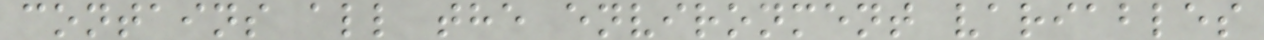contains all the environment variables
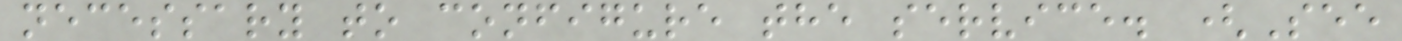necessary to configure the service. (See
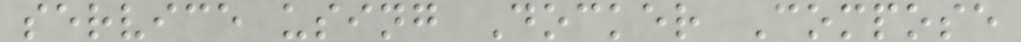service using Docker Compose
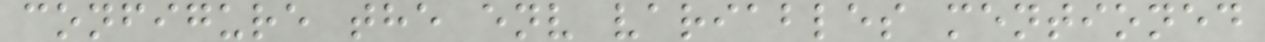configure the env variables mentioned
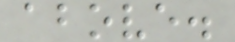above.
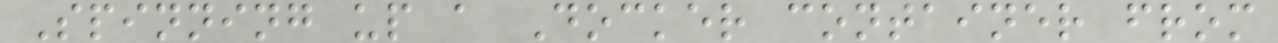Spinning up a Docker container from
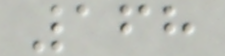168
